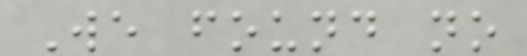We found no
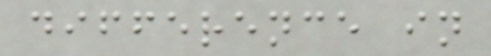difference in
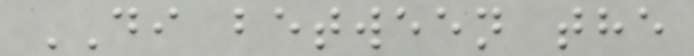DI between the
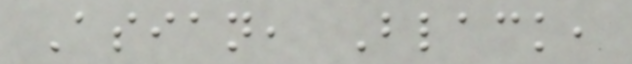Asian, Black,
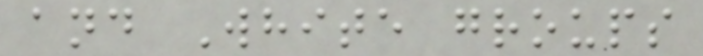and White groups
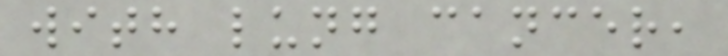with lung cancer,
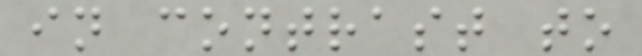in contrast to
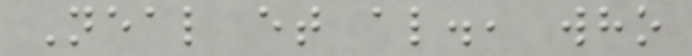Neal et al., who
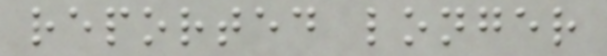reported longer
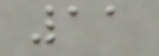11
